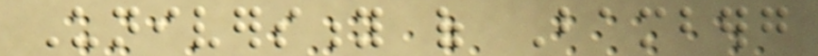University of Bamberg
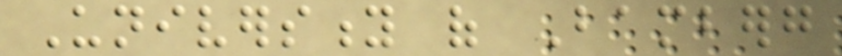University of Bamberg
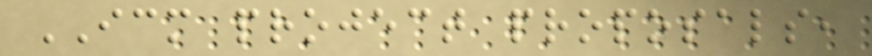ICM project proposals,
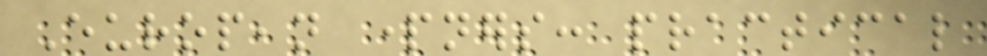European partners: practical
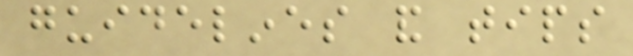guidelines and tips
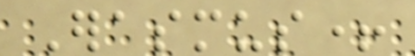Erasmus+
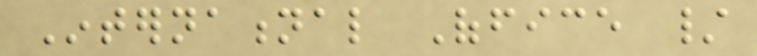International Office /
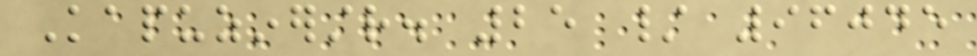Kapuzinerstr. 25 / 96045
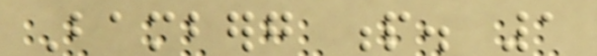Bamberg p. 1
